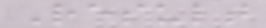Result
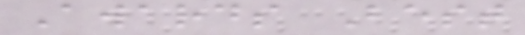Awards Best
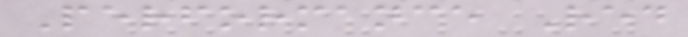Performance Red
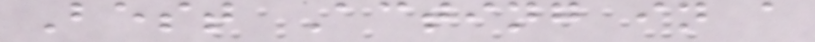Best Acting in a
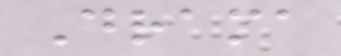Drama
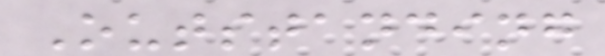Outstanding
